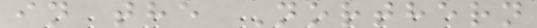in the Northern
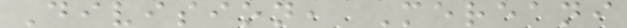Division, Mereani
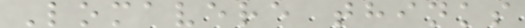Lomavere thinks
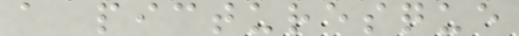a picturesque
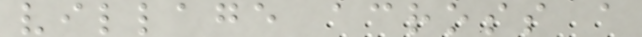village across a
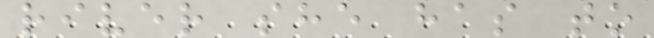river she has to
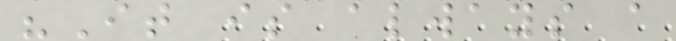"It is always a
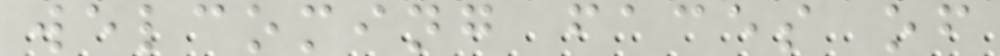welcoming faces of
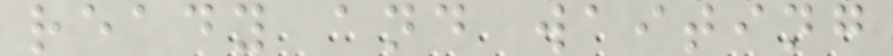ready and waiting
